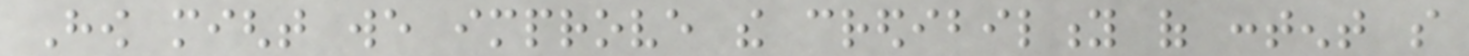How might we improve the credibility of content so
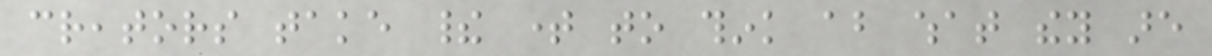creators take their time to think about what they are
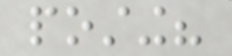posting?
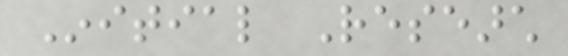Initial Research
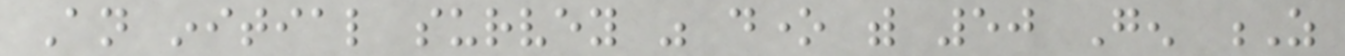An initial survey was done with 50 Gen Z
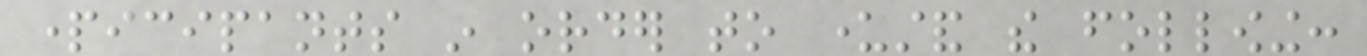participants in order to understand the following:
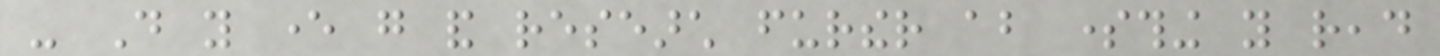- Do you ever go and research further about something you read
